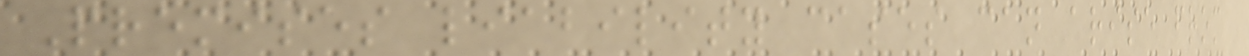Premises liability cases can arise from
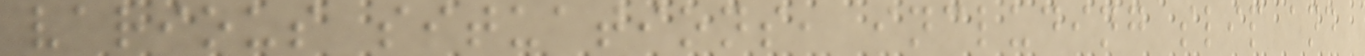various situations, including slip and
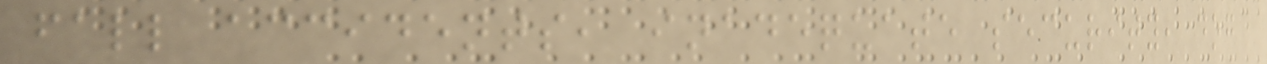fall accidents, inadequate security, dog
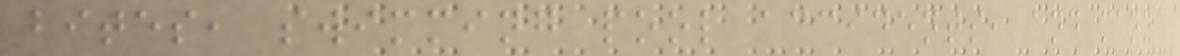bites, swimming pool accidents, and many
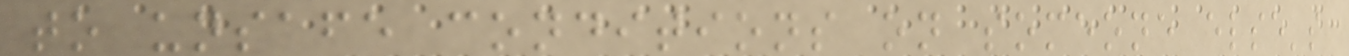to unsafe conditions on someone else's
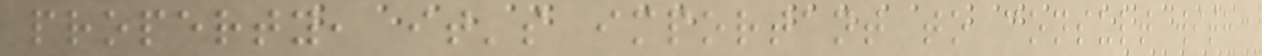property, it's important to consult with
